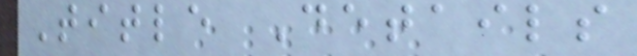Title Details
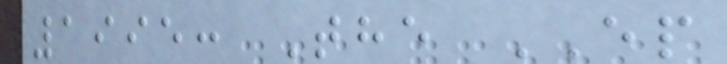1995: The EP
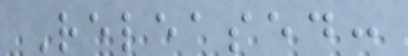Released:
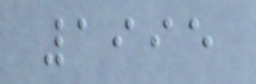1995
